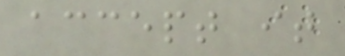accept it
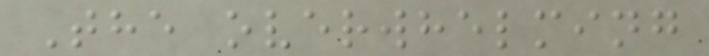The overwhelming
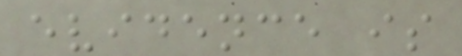evidence is
